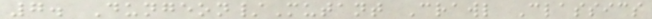7. Dungeon/Mutant Crawl Classics
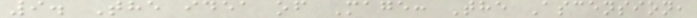9. The idea of Mage: The Ascension,
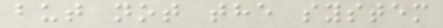but not the system
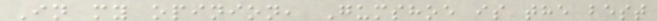In my opinion, Gumshoe is the best
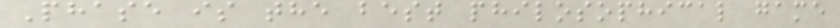Phase is the best philosophical game
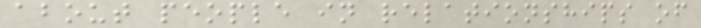about people in relationships of
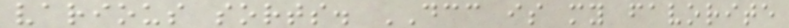various sorts. DCC is my favorite
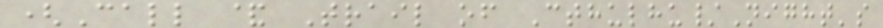(Call & Trail of Cthulhu/Night's
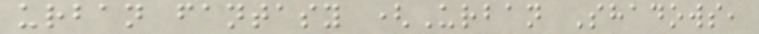urban fantasy (Urban Shadows,
